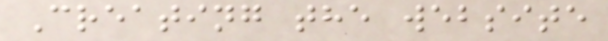Creating the website
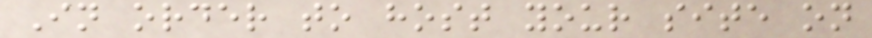In order to host your site on
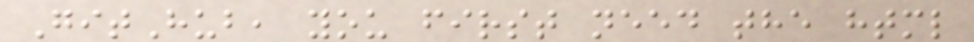GitHub, you first need the html
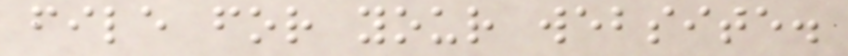file for your website.
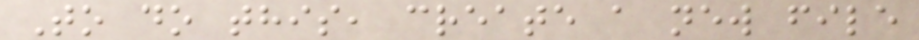To do this, create a new file
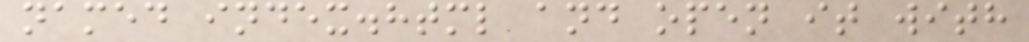named index.html and open it with
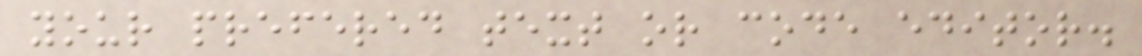your prefered text or code editor.
